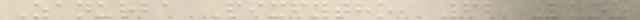Zanurba Pixfytho, 62 Luoz
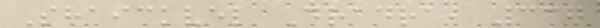Shaickvel Dradra, 337
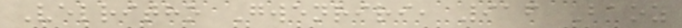Velritho Gwenriri, 916 Baoz
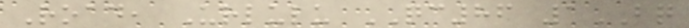Road, Urlulu QC86 1BQ
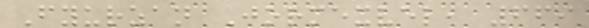Fyurzan Jormexvel, 669
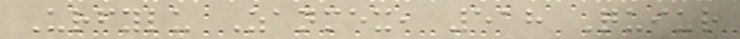Urfylu Zanmex, 518 Quiur
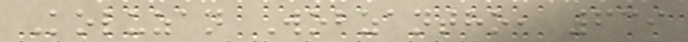Koluzan Wobzantho, 639
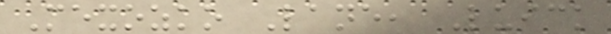Mexozko Lane, Luick
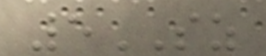5SZ
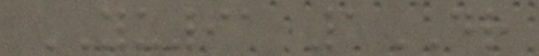YU91 1DR
